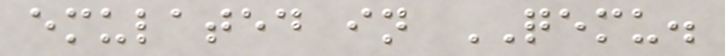emulated in QEMU.
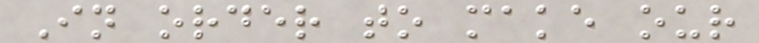In order to make our
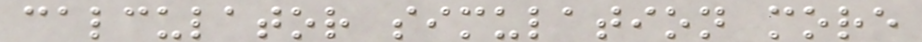calculator simulation more
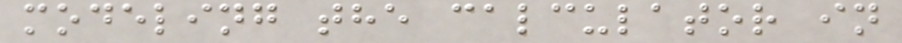modeling the calculator in
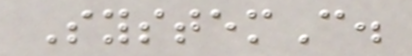SystemC.
